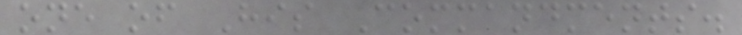one of His Commandments.
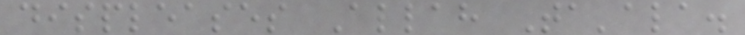displeases Allah Ta'ala.
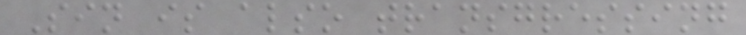Sin is also transgressing
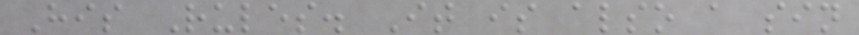His Rules. It is also a sin
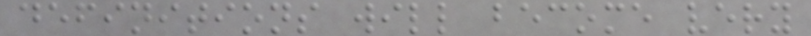definitions will become very
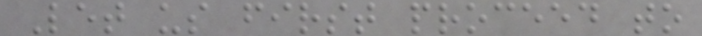Let us first proceed to
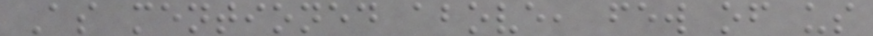As mentioned above, few of us
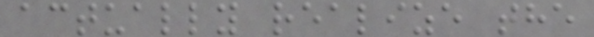actually realize the
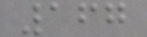167
